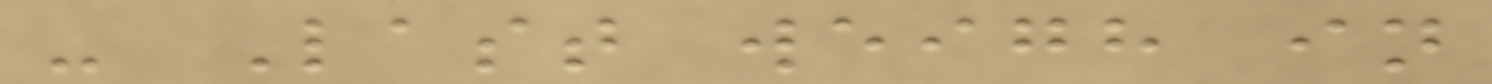- Last weigh in
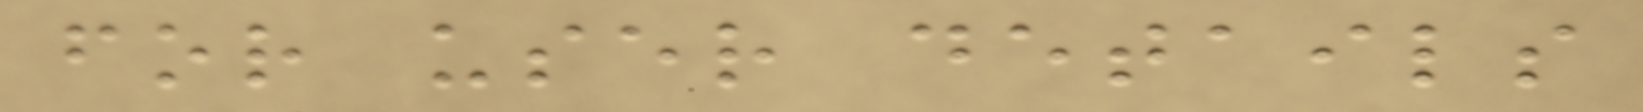for user details
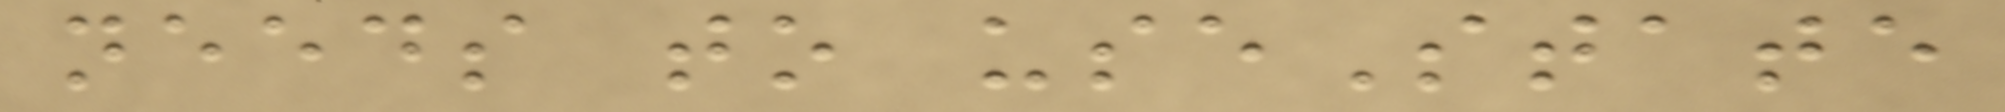needs to useState
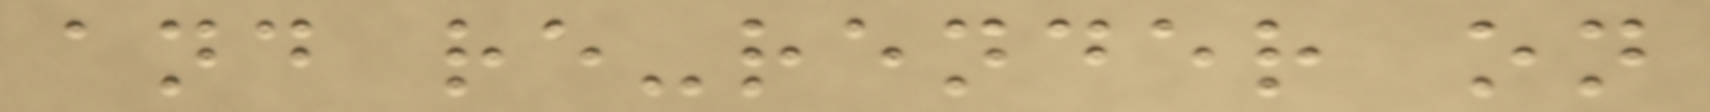and re-render on
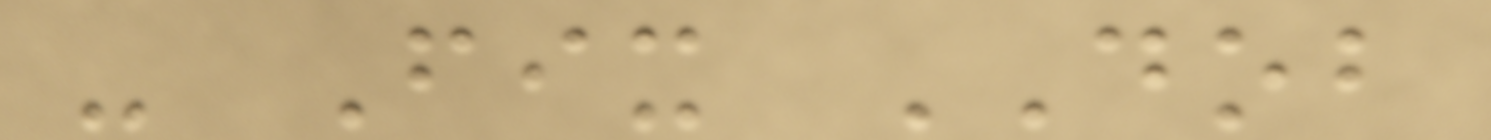- Fix DOB
